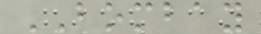BOMBAY
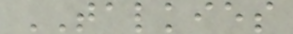TALKIES
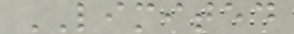LIMITED
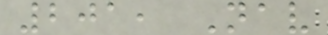201, Nav
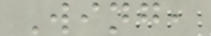Wing,
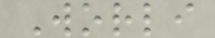Worli
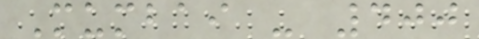Mumbai - 400
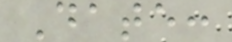Date:
